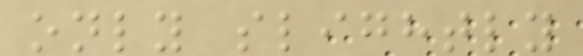only slightly
